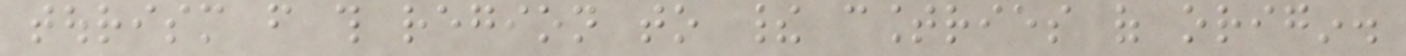tourism from this region to their countries of origin.
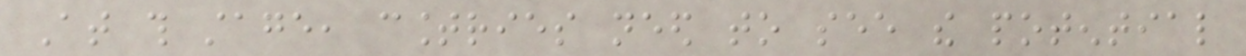At this stage, countries need to see the potential
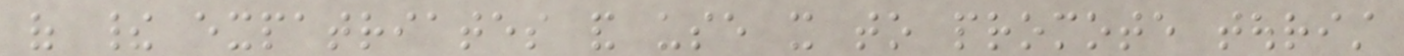of their expatriates and use it to promote tourist
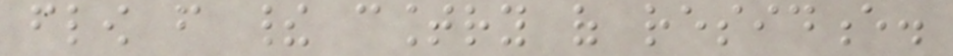flow from their country of residence.
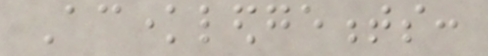Acknowledgements:
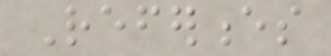References
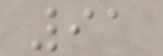91
